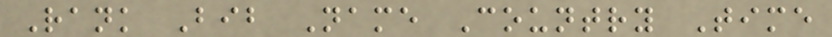Rank Bib Name Country Time
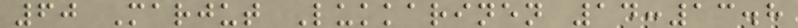60 Marjut Lukkarinen 14:13.8
